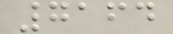7164
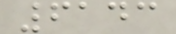6143
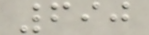690
